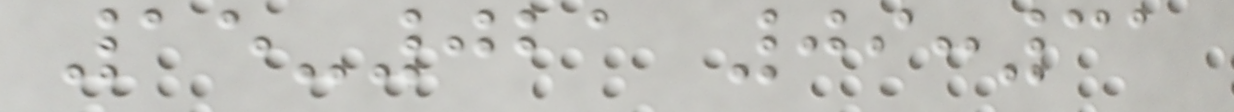15-021 09:31
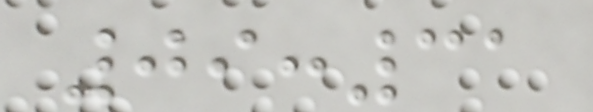09:31
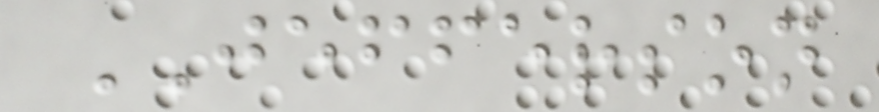JEFFERSON
